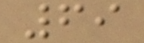69
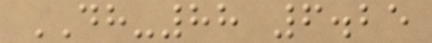DH-88 6.25
